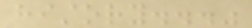history..."
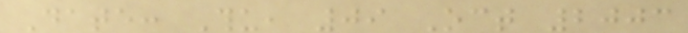Date: Thu, 09 Oct 2003
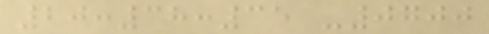20:38:35 -0700
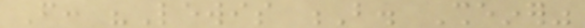From: "Lewis B. Sheiner"
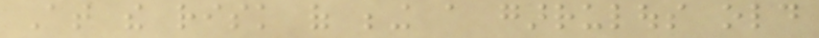At the risk of being a garrulous old
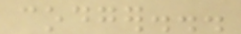codger...
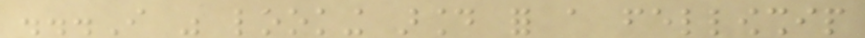...I was looking around for a fellowship
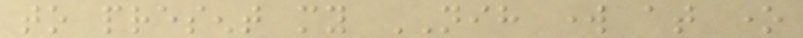to present my NIH work at one
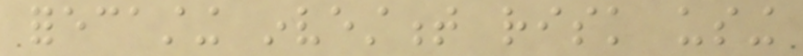forecasting investment risk using
